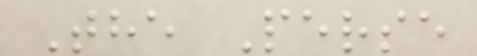The Perse
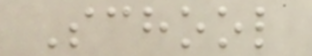School
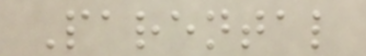Parental
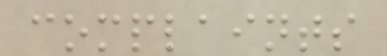complaints
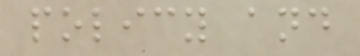policy and
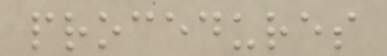procedures
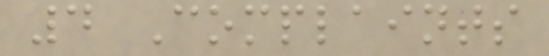4 Complaints
